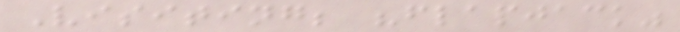Visiting; "flapjack"
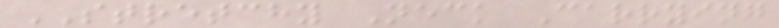STRETCHY Neck Carrying
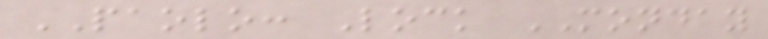PAOLO: Lock MONDAY
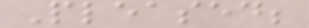Pleased;
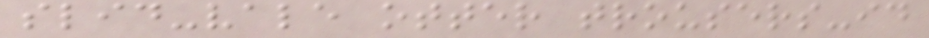slid-vale otter trousers-id
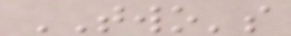TWO's
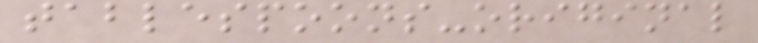tablespoons-original
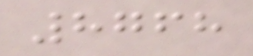8768
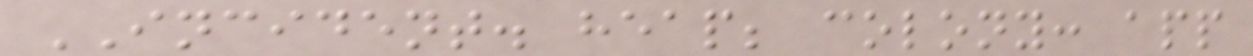INCIDENT. heap; colony: app
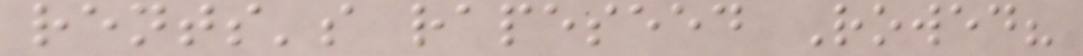rents's rapeseed Rowed?
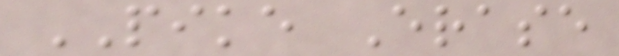PIKE Erase
